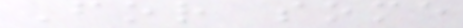For some
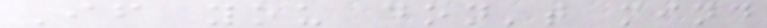If you don't mind
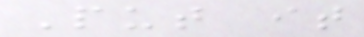Put it
